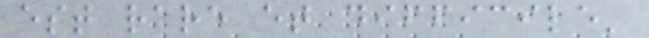est rare et difficile'
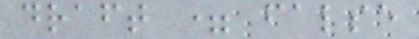draft = false
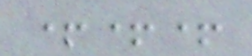+++
